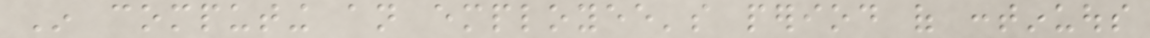In computing an employee's period of continuous
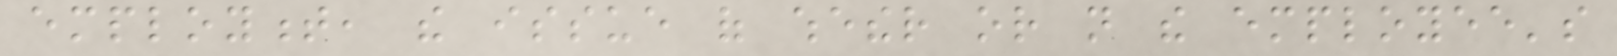employment, the issue of whether or not the employee's
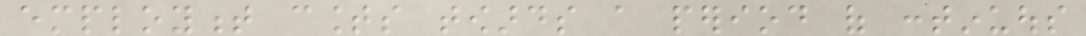employment counts towards a period of continuous
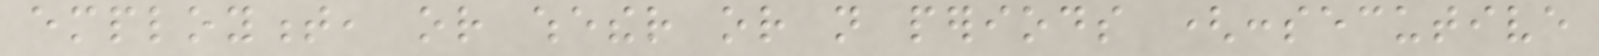employment, or whether or not periods (consecutive
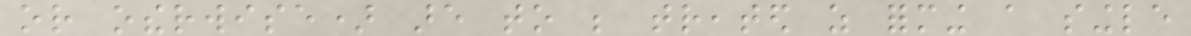or otherwise) are to be treated as forming a single
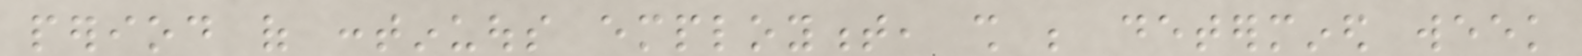period of continuous employment, shall be determined week
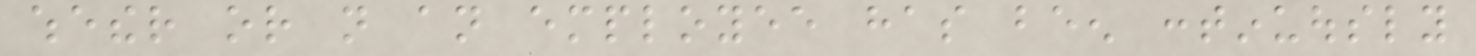whether or not an employee has been continuously
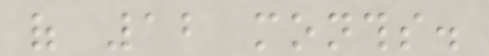of 12 months.
